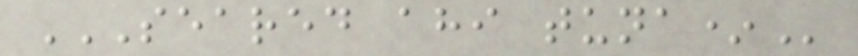SEARED AHI TUNA*
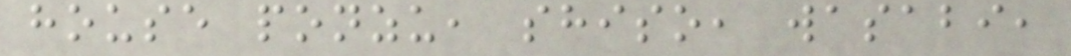house ponzu, shiso, wasabi,
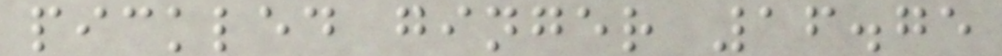pickled ginger 16.75
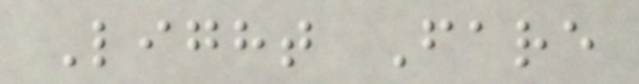Light Fare
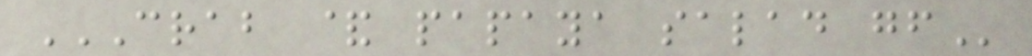CRAB & PAPAYA SALAD GF
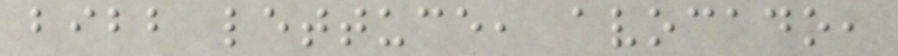bibb lettuce, avocado,
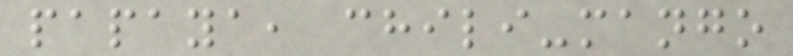papaya, chili-mango
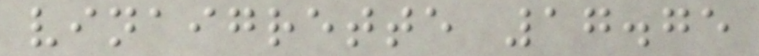vinaigrette 17.75
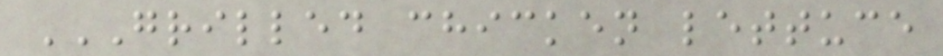GRILLED CHICKEN LETTUCE
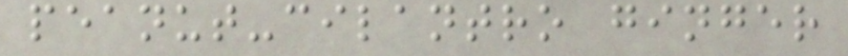peanut-cilantro ginger
